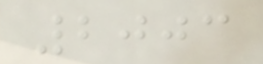2003
